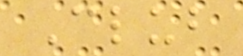Club
